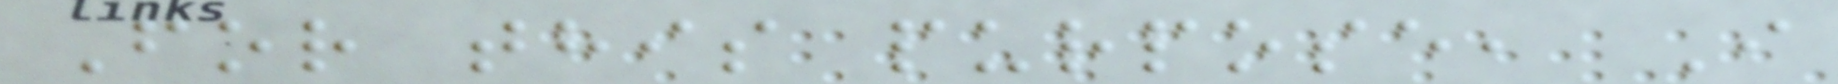For this purpose, I
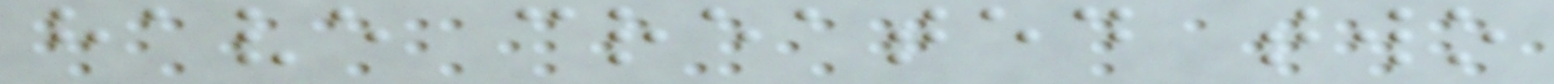have created two
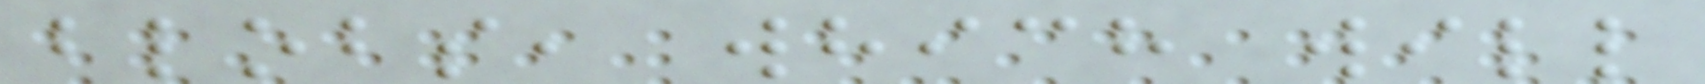blobs, which will
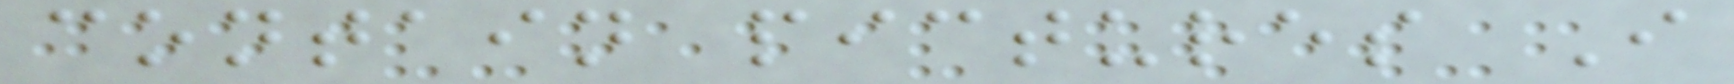contain pictures I
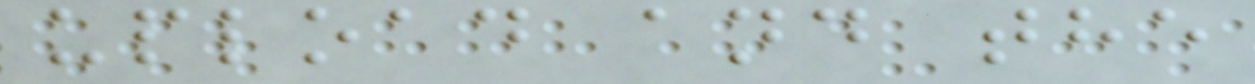upload and the
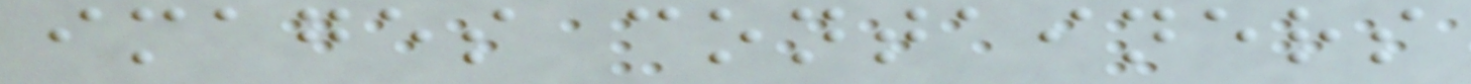images containers
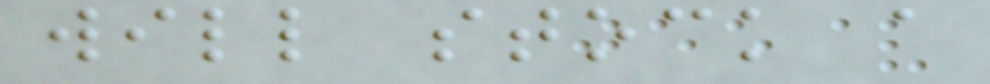will stock a
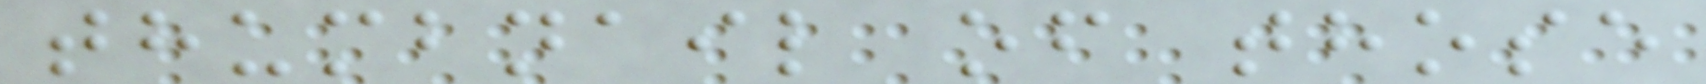thumbnail of those
